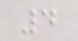4
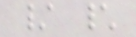/ \
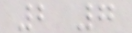2 7
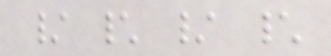/ \ / \
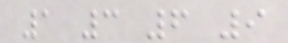1 3 6 9
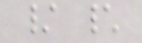/ \
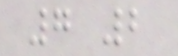7 2
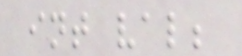int val;
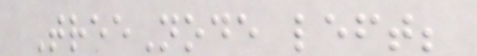TreeNode left;
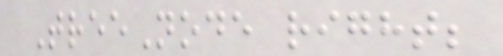TreeNode right;
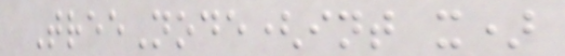TreeNode(int x)
